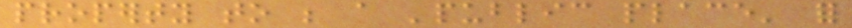property to be a 'public place' for
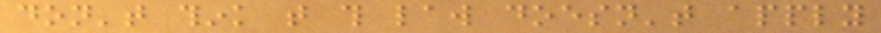don't think that this law doesn't apply
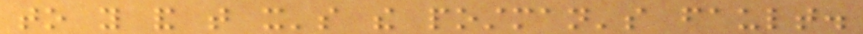to you and that it's the postman's fault.
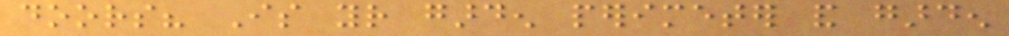doors? Is your garden perimeter and garden
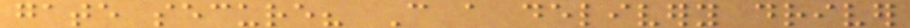gate secure? Can a delivery driver
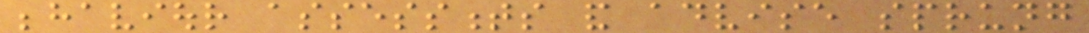behaviour assessments and advise sprung
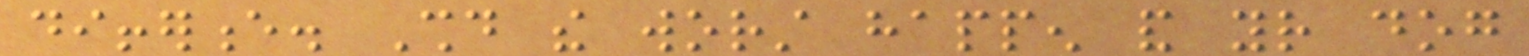difference. Should the worst happen and your dog
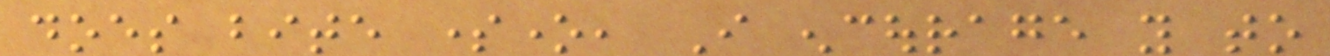does bite someone, I encourage you to
